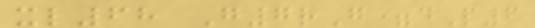xl68 G7rG=dP6
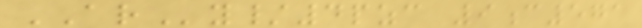ARy/4pzc 9c571
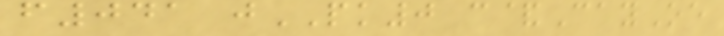f041 jPK0 c&CayOe
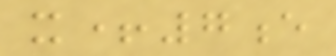x+7e
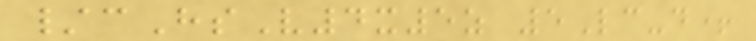/cHsV4x5z 5Lc-d+
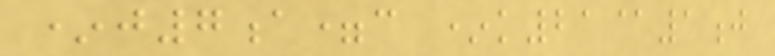*j7a=c *k21@1j
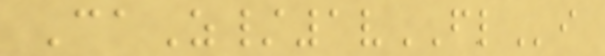CaZ/1vFLi
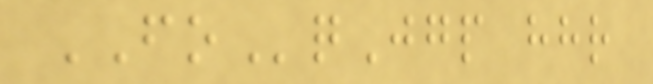FOqJgp hhr
